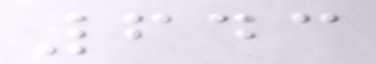643
